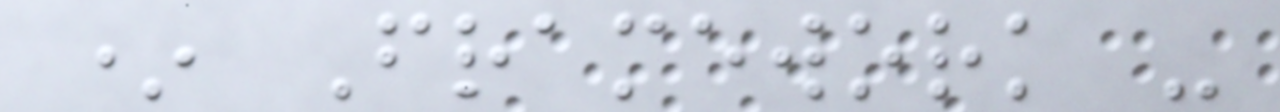* Framework -
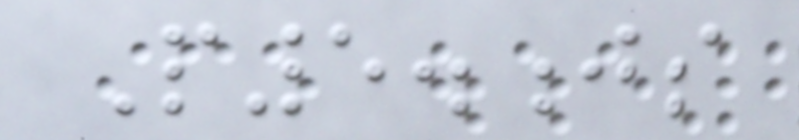P5.js
